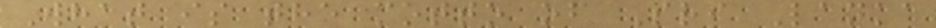What is the motto of Sri Lanka
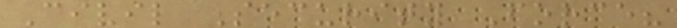Civil Security Force?
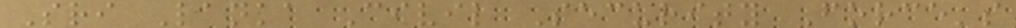Sri Lanka Civil Security Force's
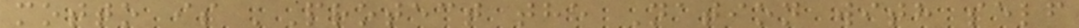motto is 'Protect the Nation with self
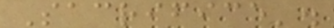Sacrifice'.
